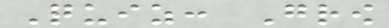Quiz: Grow
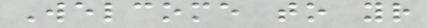Welcome to your
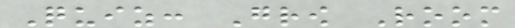Quiz: Grow Room
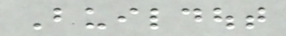Buildout
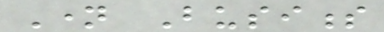Name Business
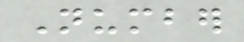Number
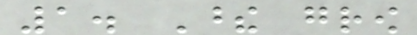1. These grow
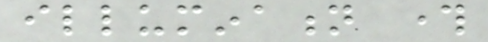illumination through
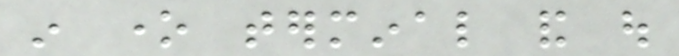in one terminal and out
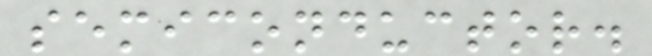semiconductor.
